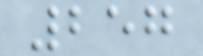257
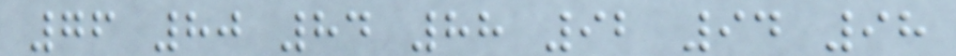76 80 84 88 92 94 98
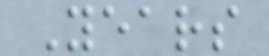Years
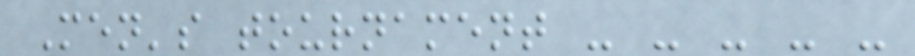Men's tournament - - - - -
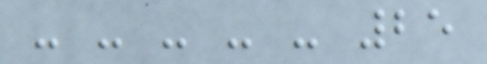- - - - - 25
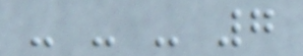- - - 7
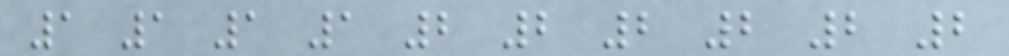1 1 1 1 2 2 2 2 2 2
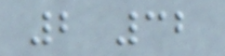2 32
